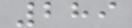289
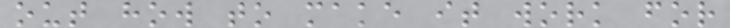out how to make it work for
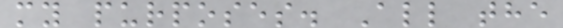my purposes. All the
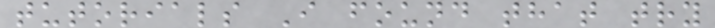tutorials I found that try
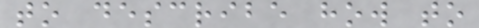to describe how to
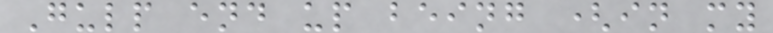Gulp end up being (in my
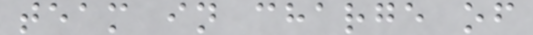team in charge of
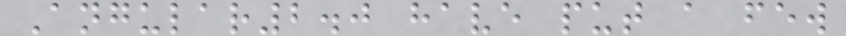Angular2.0 have put a few
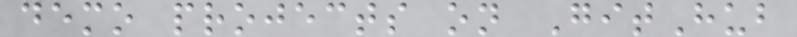demo projects on GitHub
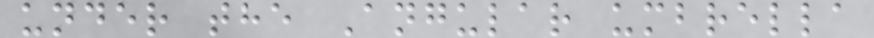under the Angular umbrella
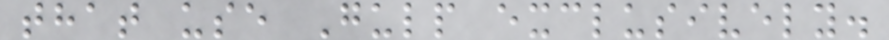that use Gulp exclusively.
